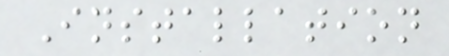Installation
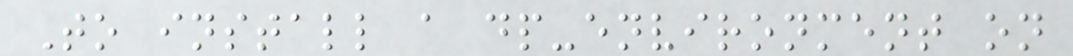To install a dp-environment on
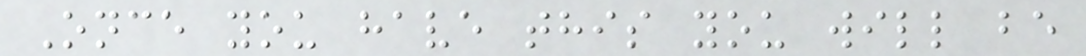Once you have this you will be
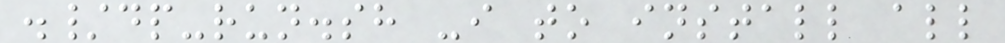./dp-run.sh -i to install all
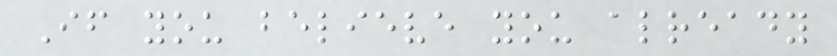If you believe you already
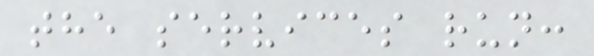the services run:
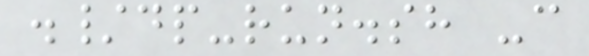./dp-run.sh -c
